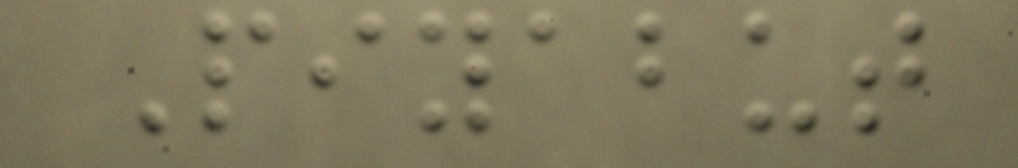Piyabut
